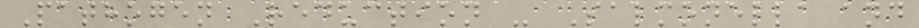Pathogen Reduction - Salmonella and
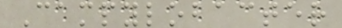Campylobacter
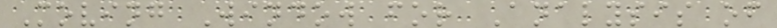Moving Window for Analysis of
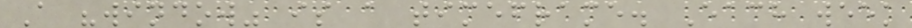A "window" is a timeframe. Each week
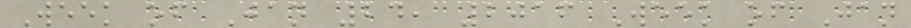Week of Jan 24, 2016 Week of Jan
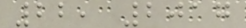22, 2017
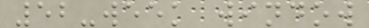52-week window
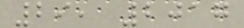29, 2017
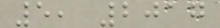5, 2017
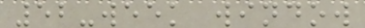52-week window
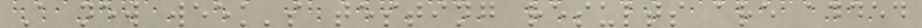A new week's testing results are added
